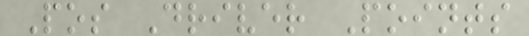Pos Driver Points
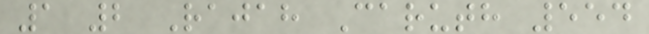1 2 Rajah Caruth 554
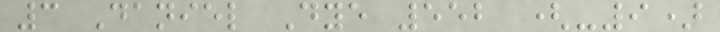3 Daniel Dye 552 (-9)
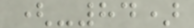(-84)
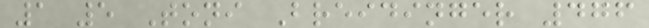1 5 Toni Breidinger 476
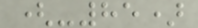(-85)
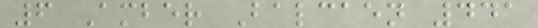6 Amber Balcaen 441
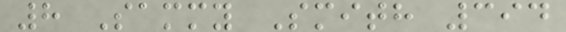8 Sammy Smith 394
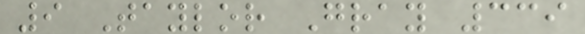9 Taylor Gray 339
